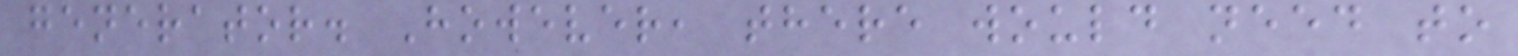generator. However, there would need to
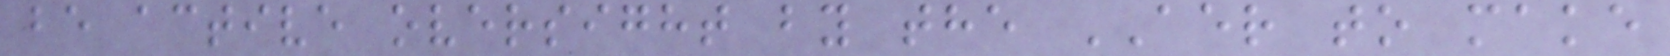be active oversight by the AER to make
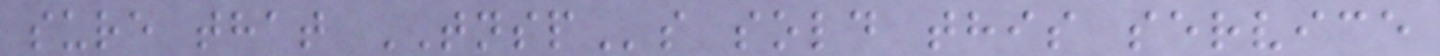sure that TNSPs sold this service
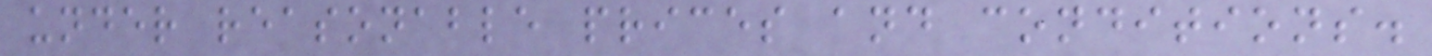under reasonable prices and conditions.
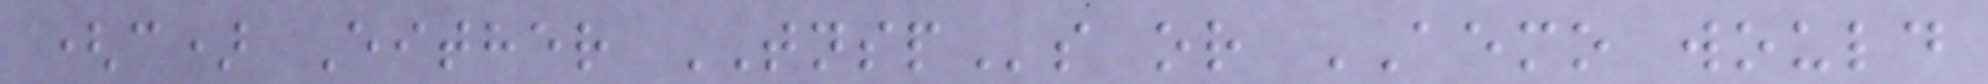(c) Either TNSPs or AEMO would
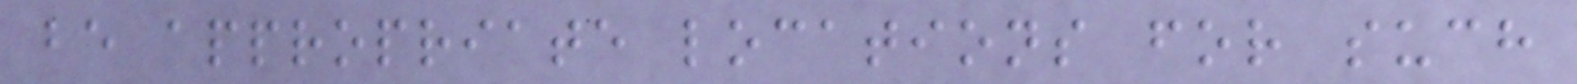be appropriate locations for such
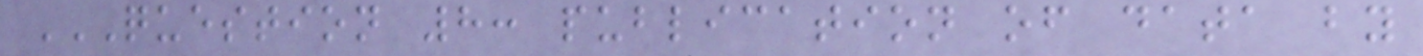QUESTION 8: PUBLICATION OF DATA BY
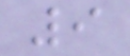9
